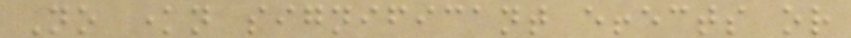No known significant effects or
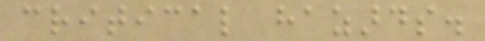critical hazards.
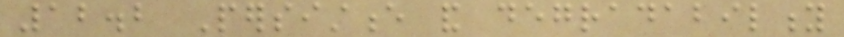12.2 Persistence and degradability
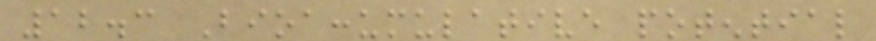12.3 Bioaccumulative potential
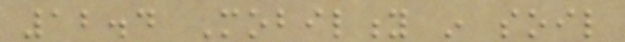12.4 Mobility in soil
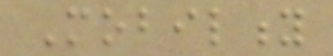Mobility
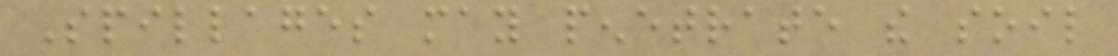Spillages may penetrate the soil
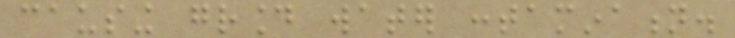causing ground water contamination.
